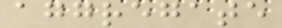aggregate
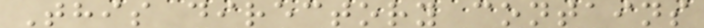This directory contains
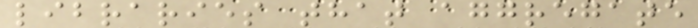libraries that aggregate
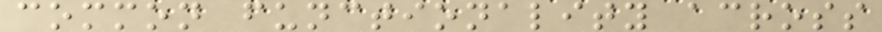common functionality across
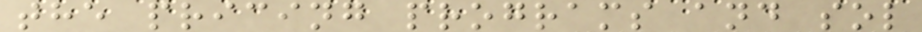the pricing programs and sol
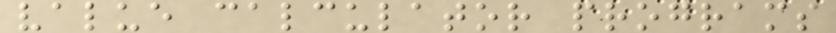value calculator programs
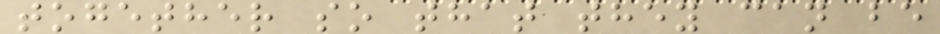together so that they can be
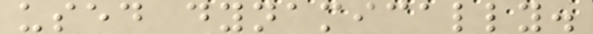used dynamically.
